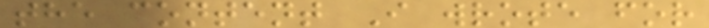the content I wrote for
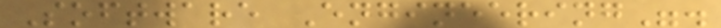Software Engineering".
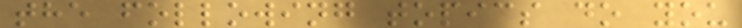the following topics do you
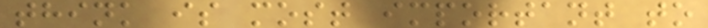think is most important to
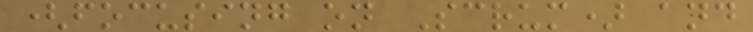(focusing on Scrum) and
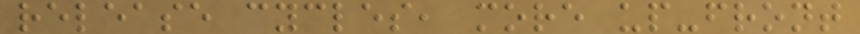release cycles, more up-front
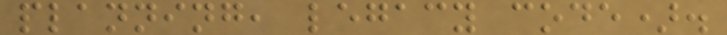planning, legacy code).
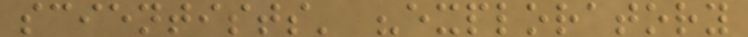scientists' "exploratory
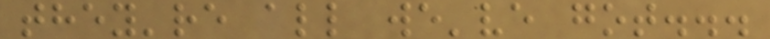they're all we've got...
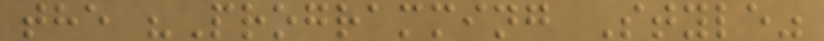the "Programming Style"
